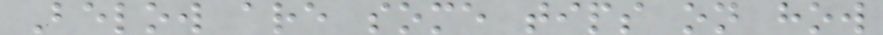Below are some tips on how
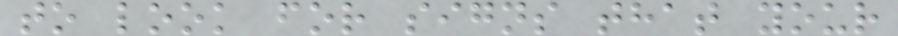to look for signs that your
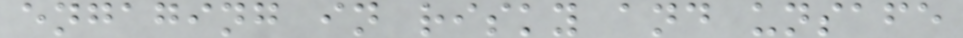engaging in risky and unsafe
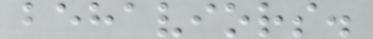behaviors.
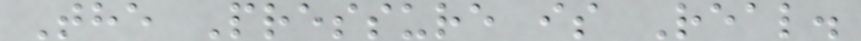The Pressure is Real.
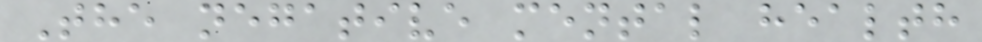The negative mental health
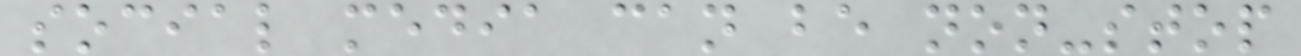social media can be non-stop
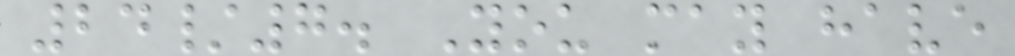24/7. You may have
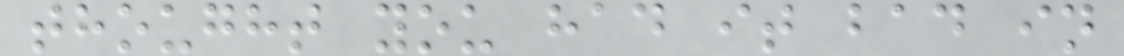thought you had it bad in
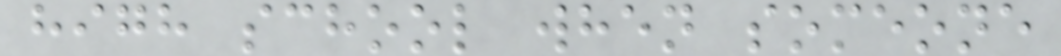high school when someone
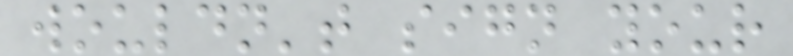wouldn't sign your
